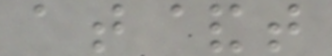at&t
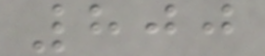800
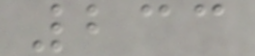233
